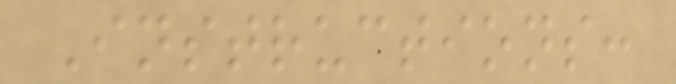Instructions:
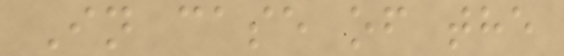In case of the
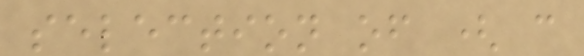selection of ( c
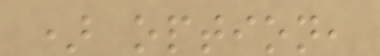) option,
